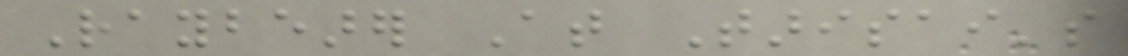Raybearer At Tarisai's
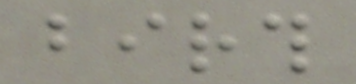birth
